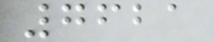7621
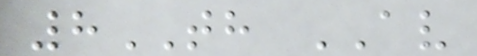8TH AV
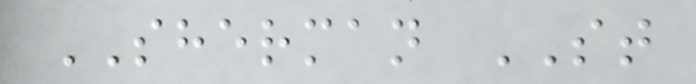SHERMAN ST
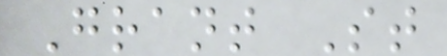Grant St
